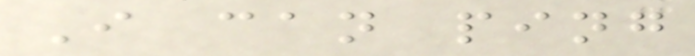I can ping
